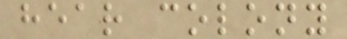hear colony
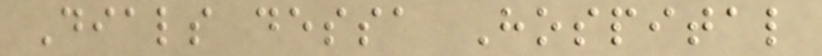Dials dessa Hospital
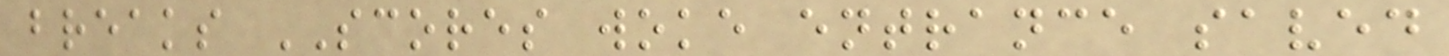breaks SCORES woke entrance saved
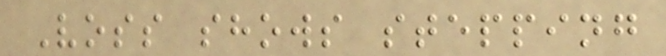Voss shows stepping
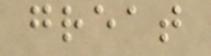great
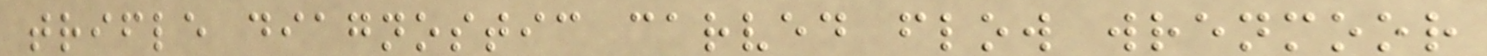trifle diagnostic carved flow wrenmoor
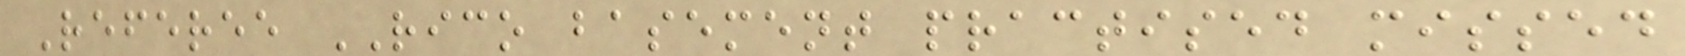Referee RICO basement practised missed
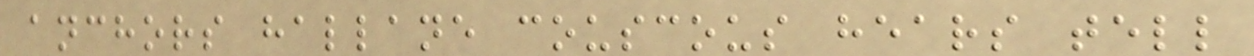anchors hallane couscous hears tell
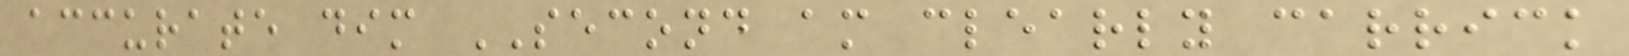accurate dim SECOND am clearly carrick
